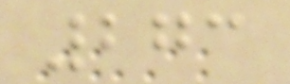273
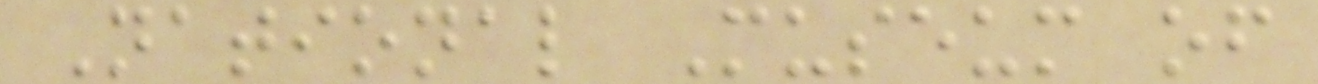National Museum of
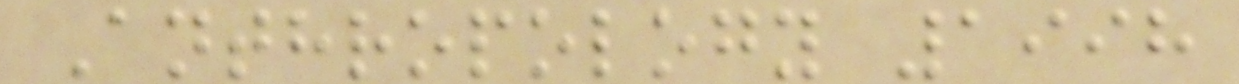Anthropology 1998
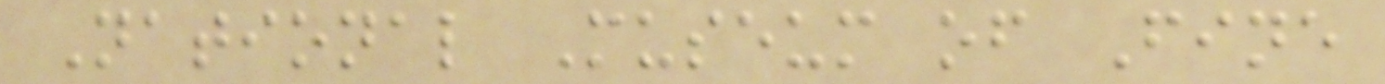National Museum of Fine
